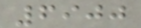6900
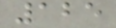125
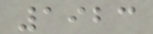1923
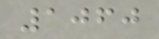1060
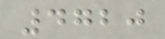4720
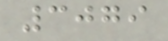3079
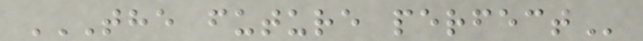THE FUTURE PERFECT
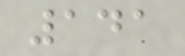141
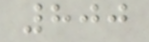800
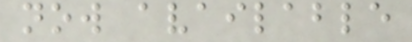now available
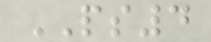PS4
